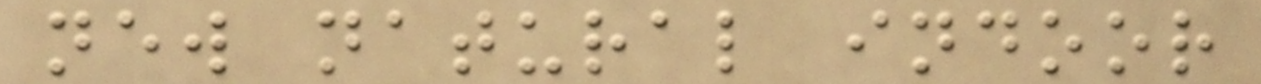new natural indoor
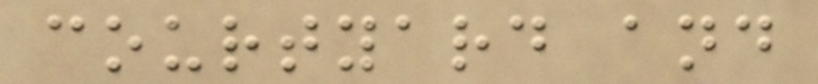courtyard and
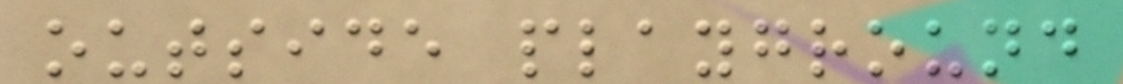outside playground
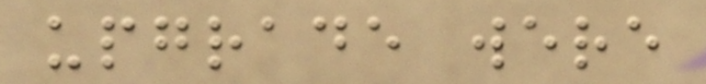upgrade were
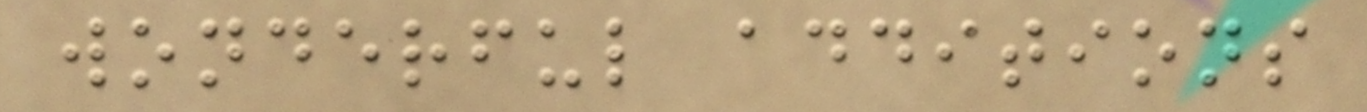wonderful additions
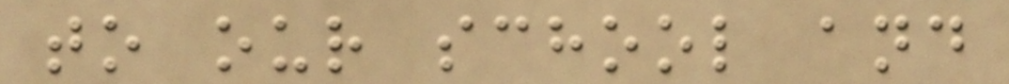to our school and
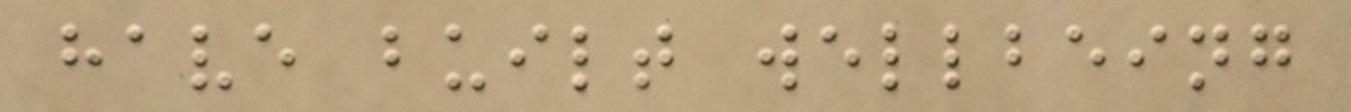have built wellbeing
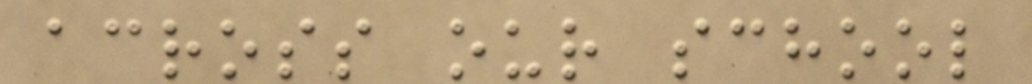across our school
